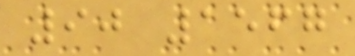90 1567
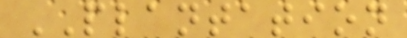PLANTATION
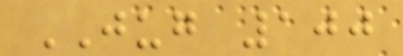JUG 100
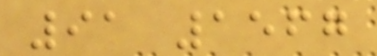91 1567
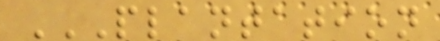PLANTATION
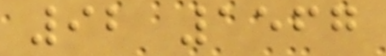92 1567
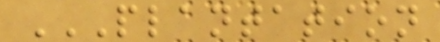PLANTATION
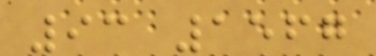93 1567
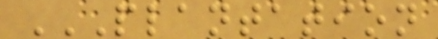PLANTATION
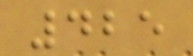425
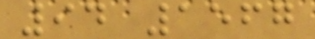94 1567
